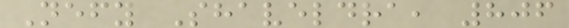Nefy Shaveldra, 806
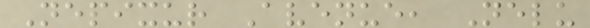Nepixur Avenue, Nelu
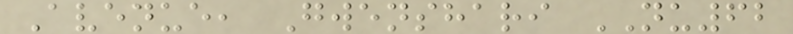Avenue, Gwenshari NU62
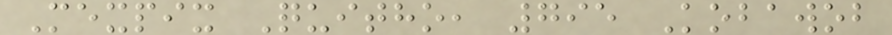Mexpix Quitho, 795 Kobawob
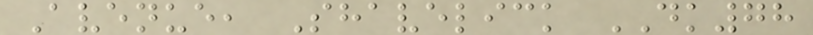Avenue, Shavelick DK78
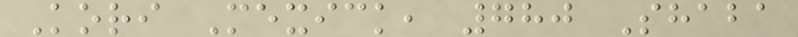Kori Mexick, 780 Shaba
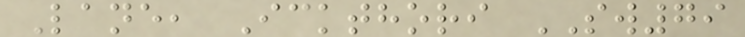Lane, Ickthori SW79
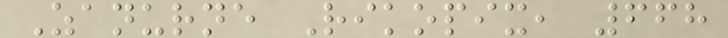Zanurne Rikopix, 668
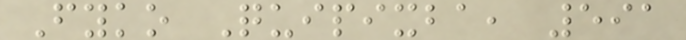Fyko Quipixba, 591
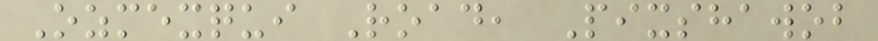Ozmexqui Road, Pixshawob
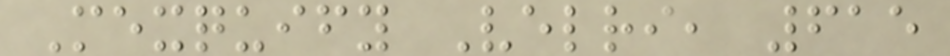Mexquify Velri, 615
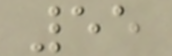55
